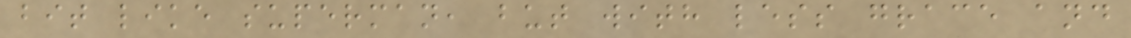bit like superman, but with less grace and
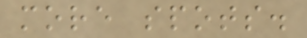more spots.
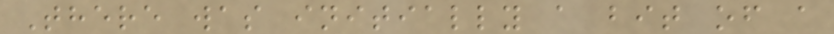There was initially a bit of a
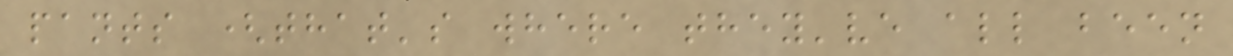pants (that's where they've all been
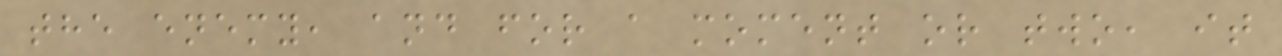the enemy, and for a moment or two, it
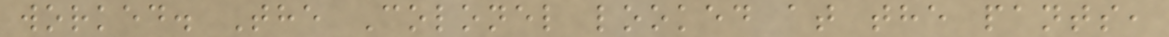worked. The Colonel looked at the pants,
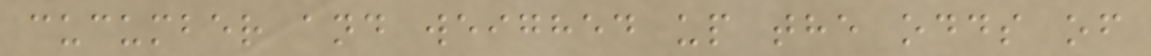cucumber and weighed up the odds of
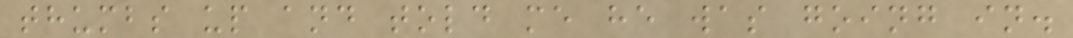thumbs up and told me he was going in.
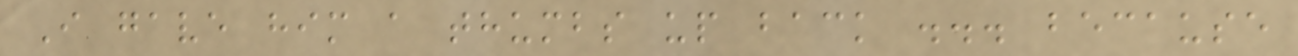I gave him a thumbs up back ... because
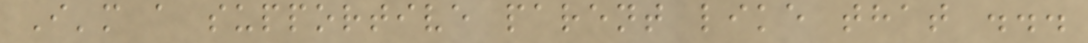I'm a supportive parent like that ...
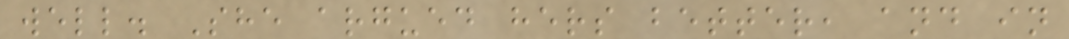well. She argued hers better, and in
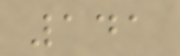141
